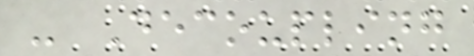- Decoupling
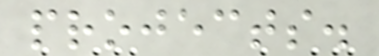projects.
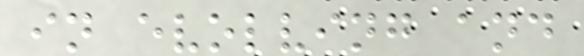in evolving and
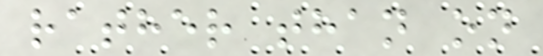rather than on
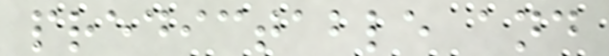predictable and
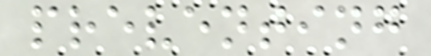preventing
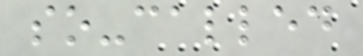so-called
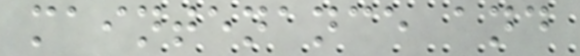maintenance and
